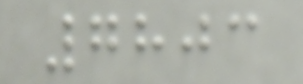7803
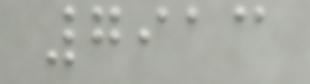7913
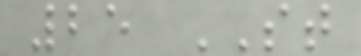25 ST
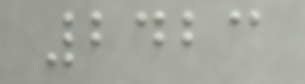2423
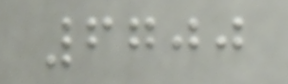6700
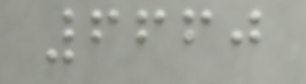6660
